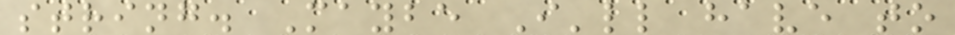string. Maybe I'll have to
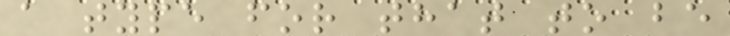a type for that to be
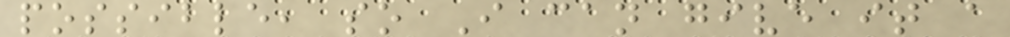possible, so I can give it a
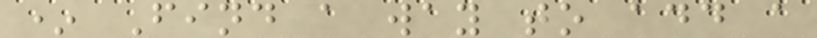* Find a way to add a
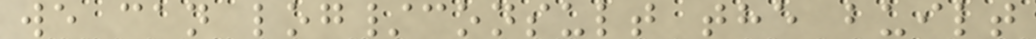we can log/consult the built
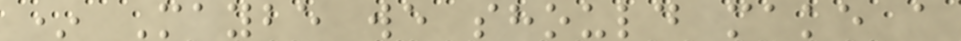* Maybe we should make a
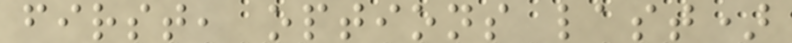first, options last)
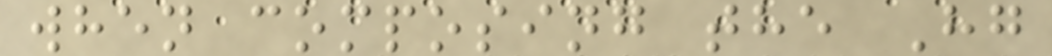when composing the Hg
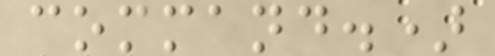command.)
